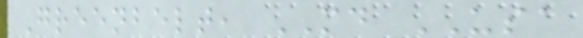Greenbelt, MD USA
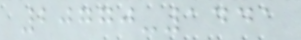20770-1441
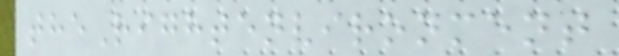theRightenvironment
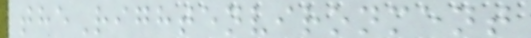theRightenvironment
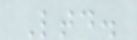Ltd.
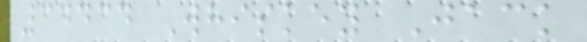34434 Whiskey Jack
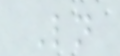Ln
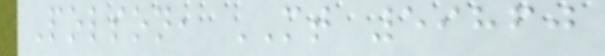Polson, MT 59860
